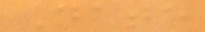Date
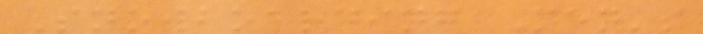Snowboarding Men's
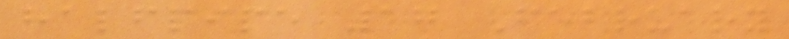halfpipe 17 February
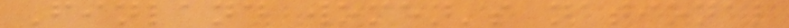Finland women's national
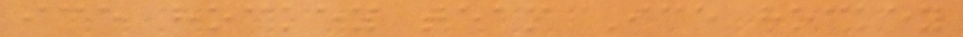ice hockey team Ice hockey
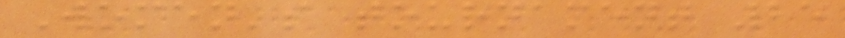Women's tournament 25
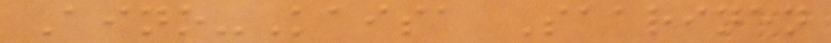Aino-Kaisa Saarinen
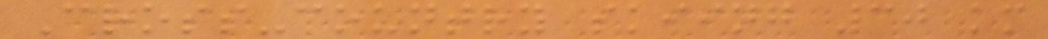Cross-country skiing 30 km
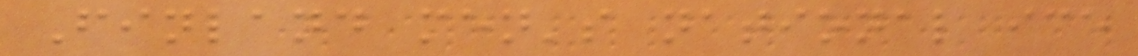Finland men's national ice
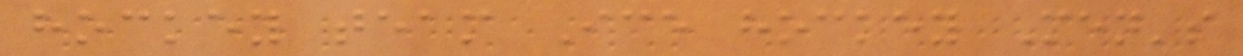hockey team Ice hockey Men's
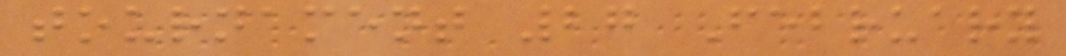tournament 27 February
